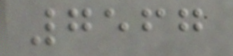7567
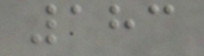183
